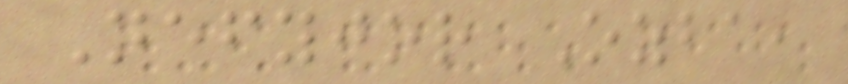Nefyjor Ozba,
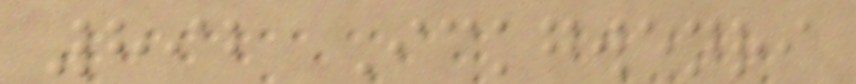892 Ickgwenri
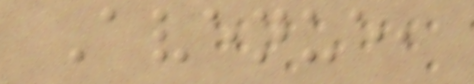Avenue,
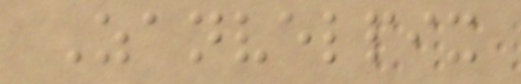Zanvelpix
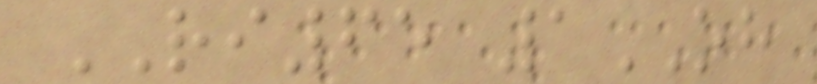RI65 1OH
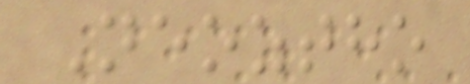Neoztho
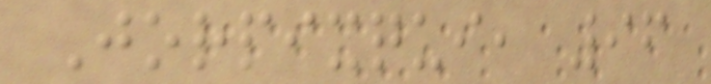Jorpixqui, 96
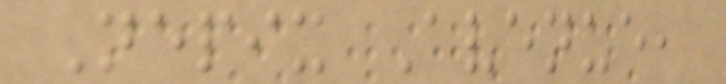Nepix Avenue,
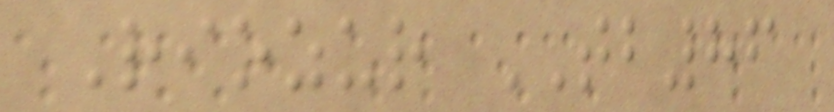Riozur TB86
